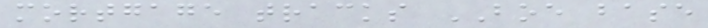mortgage tracks BOE base
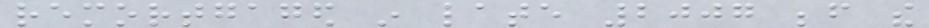remortgaged in late 2007 before the
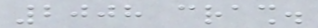2008 crash.
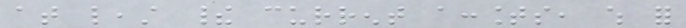at least their current accounts, which for
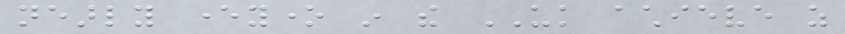nearly everyone in the UK achieve as
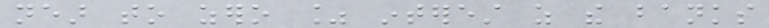near to zero % interest as the banks
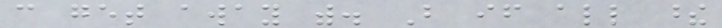can get away with. But if all these
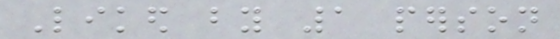Liked by 1 person
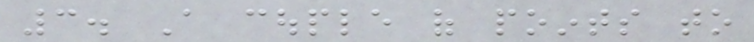3. A couple of points to
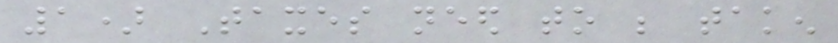1) Taxes need to be taken
